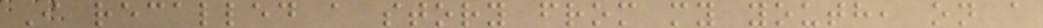I recalled a story from my youth, on a
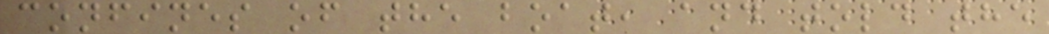confines of the boat, and told the
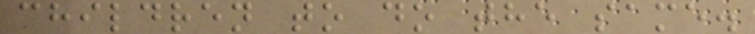children to do the same.
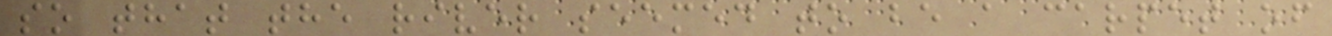so that the river seemed to be a carpet of
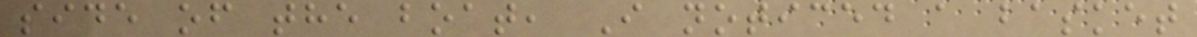side of the boat, I noticed a basket
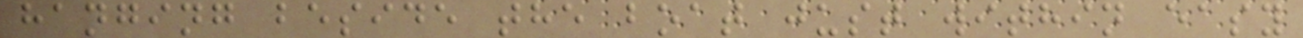hanging beside the boat just within easy
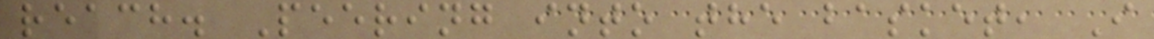reach. Peering into the basket, I
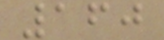160
